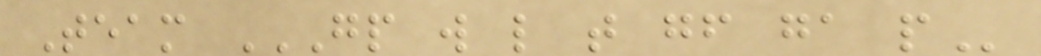Team GP W L T GF GA P
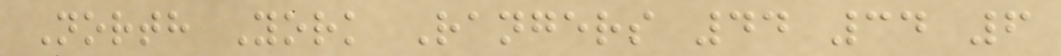North York Rangers 44 34 6
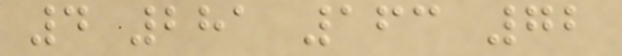4 281 163 72
